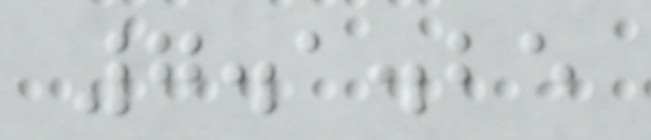7.1.25
